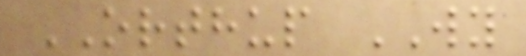ORTHUP WY
